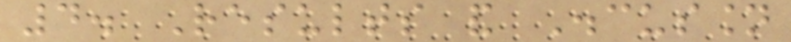4. Results and Discussion
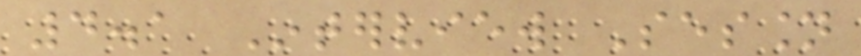4.1 Interview Session
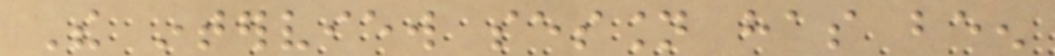The interview session has been
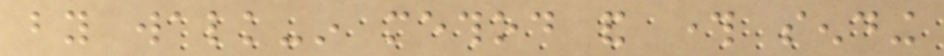by walk-in method and through sending
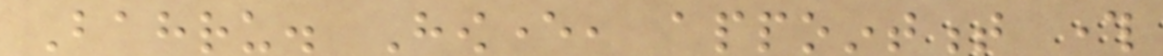Bahru. However, appointment through
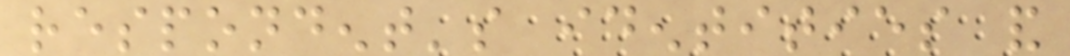respondent's identities and
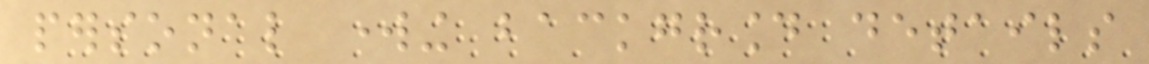personal working background details
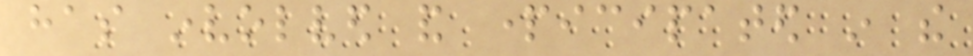has involved and participated in the
